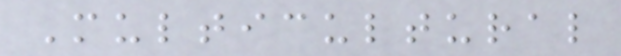Multicultural
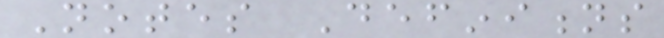Notes Definitions
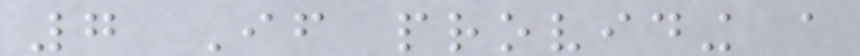7 If providing a
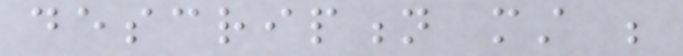description must be
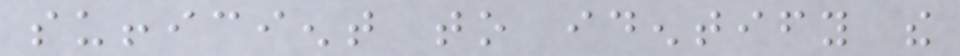sufficient to identify the
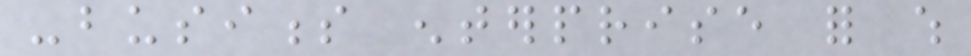-business enterprise for which
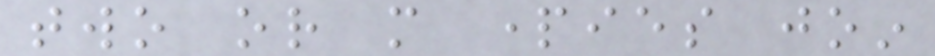two or more parties join
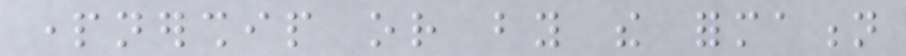partnership or by the formation
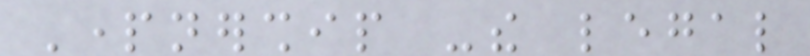Partnership -the legal
